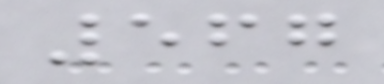567
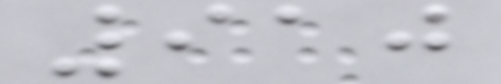910
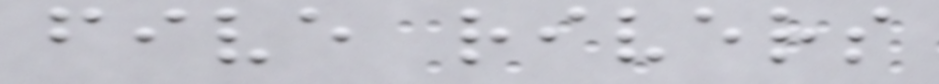five rivers
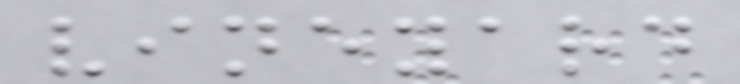vineyard
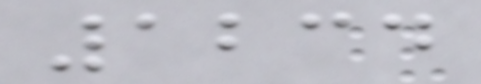1234
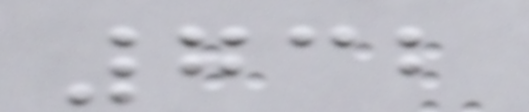732
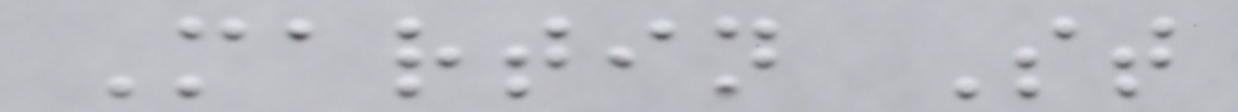Martin St
